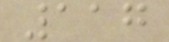117
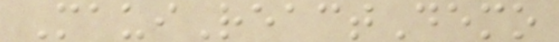MauiReactDemo
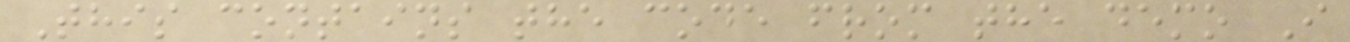This contains the code from the demo I
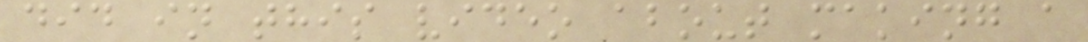did in this video about making a
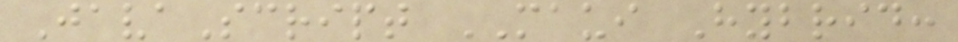JavaScript MAUI Hybrid:
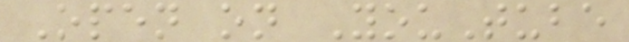Open on YouTube
